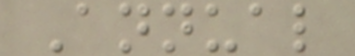Annual
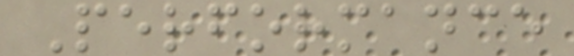Performance
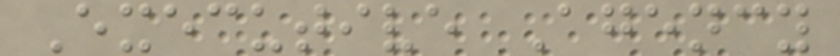Executive Agency
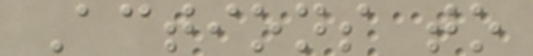Actions to
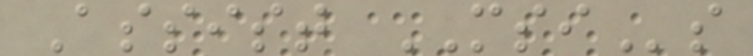Assist MSIs
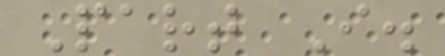Part I.
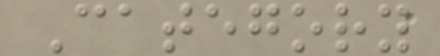Category
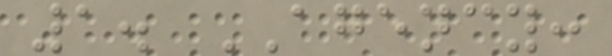1. AGENCY:
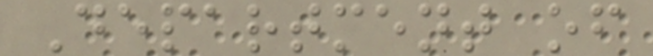Department of
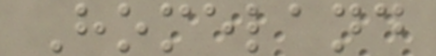Homeland
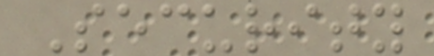Security
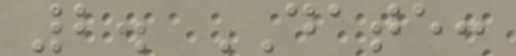2. DATE:
